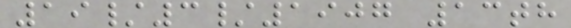19/3/1907 13th
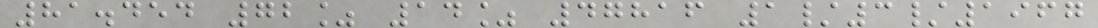81.454 72% 14% 47816 1/3/1967
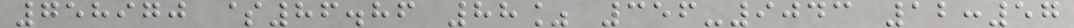758970 $86.86 88% 356-9043 12:57
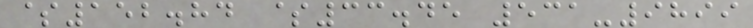$152.84 $33.45 531-9899
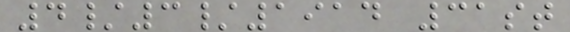4/3/1914 31st
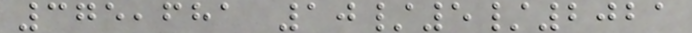375,681 10/5/2021
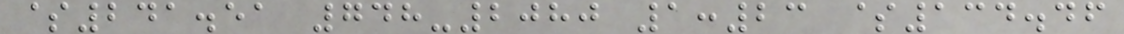$241.51 748-2080 1:23 $134.46
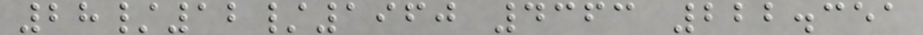28/12/1960 4363 222.351
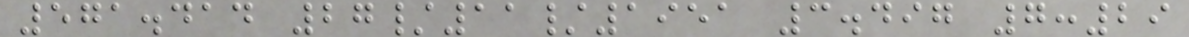571.414 27/11/1951 3.497 7:29
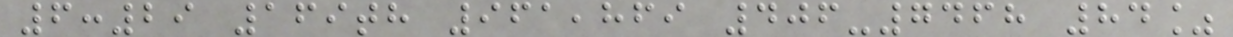6:29 169th 961,869 406-7468 84%
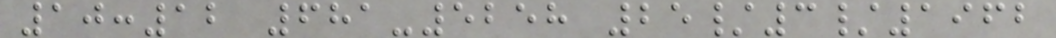10:12 681-5258 25/3/1962
